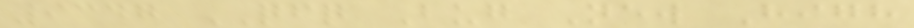9347 QFQ Bug New High
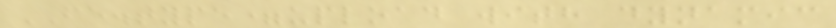FE.type=upload with dynamic
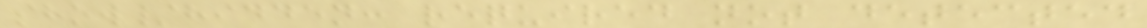show/hidden: required not detected
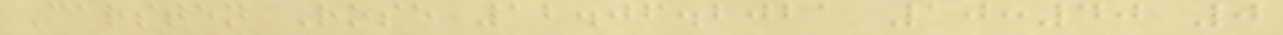Carsten Rose 12.06.2021 10:40 0
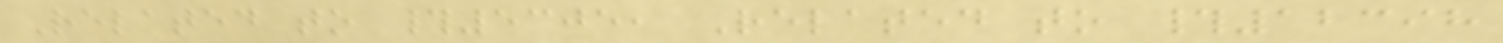Related to #5305, Related to #12398
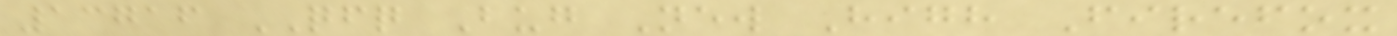13716 QFQ Bug New High Firefox
